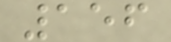156
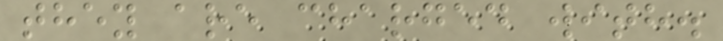they are charged with.
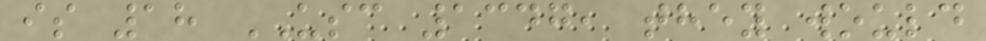is 18 USC 1347, they would
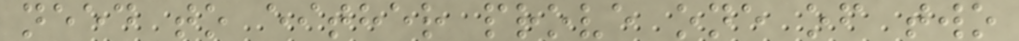need to either prove one of two
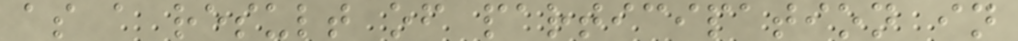as a result of participation in
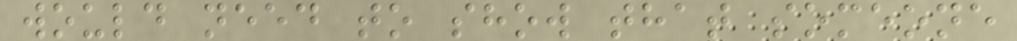would need to show that someone
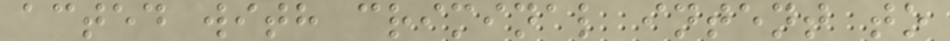acted with criminal intent to
